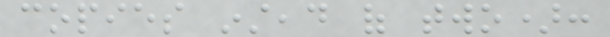copies instead of two):
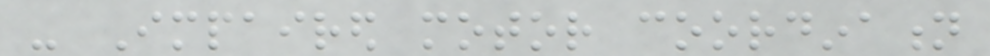- Impaired motor coordination
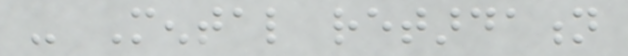- Mental retardation
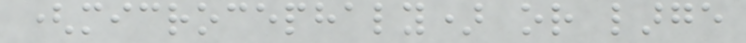(microcephaly) or large
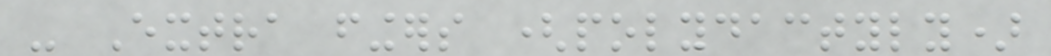- Extra fingers (polydactyly)
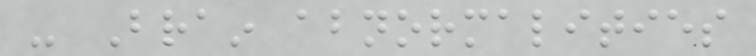- Brain abnormalities
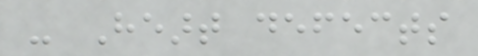- Heart defects
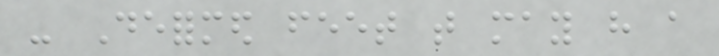- Deformed feet that may have a
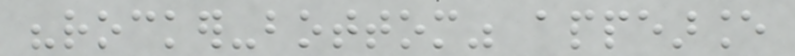"rocker-bottom" appearance
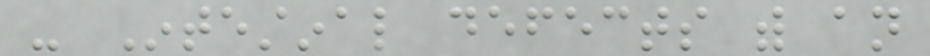- Intestinal defects with an
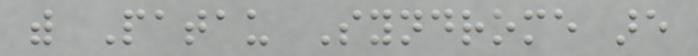with Patau Syndrome are
